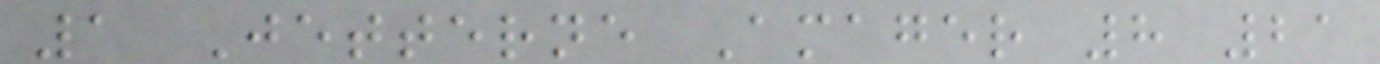1 Jetterne Amager 8 21
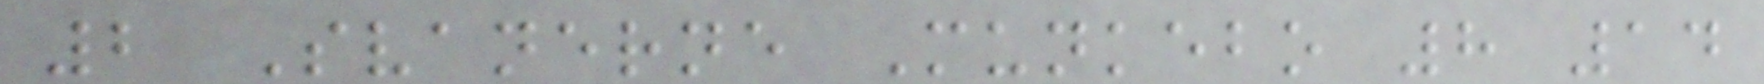2 Svanerne Munkebo 8 14
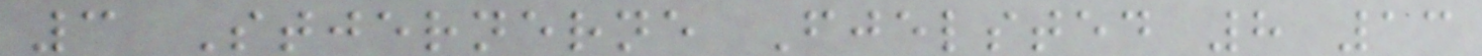3 Stjernerne Fjelsted 8 13
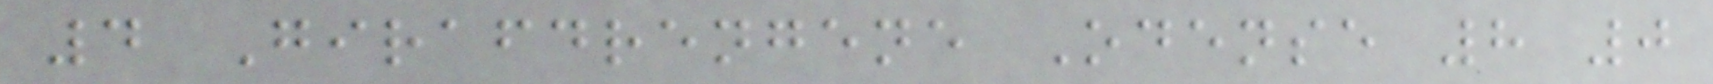4 Girafdrengene Odense 8 0
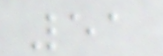51
